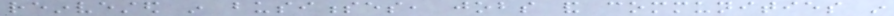reinvested in businesses, jobs and communities in
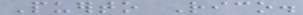Puerto Rico.
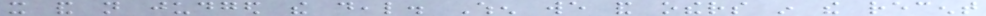it and not judged the deal. When we and others in the recent
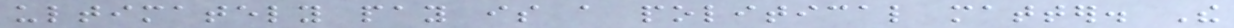ultimately pay is a political matter. The
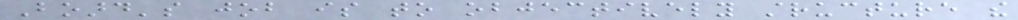Board's job is to objectively structure the
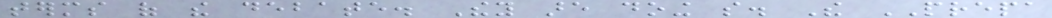terms of the debate. They are doing so. The PREPA
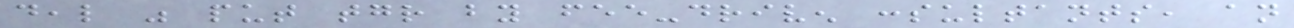deal was put together by fee-driven consultants, an
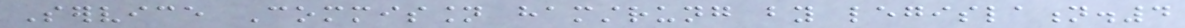Service Commission hamstrung by legislation.4
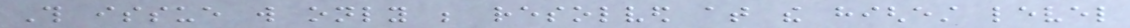This issue will only be resolved at the highest level
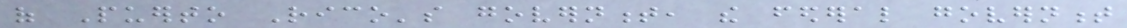of Puerto Rico's government, the federal government
